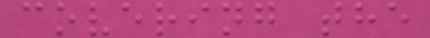covering the
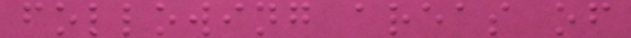following areas of
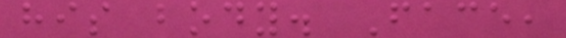his body. Face,
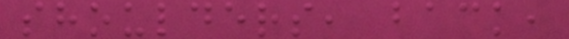shoulders, back,
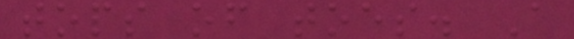tops of toes. A
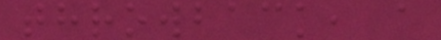throwback, a
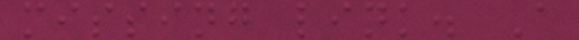missing link. A
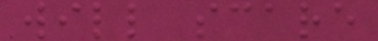will scare
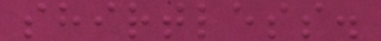shirtless.
